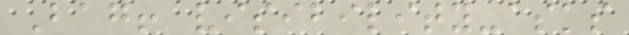Bag! visibility-asks
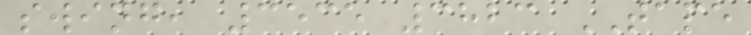swing, 3535 3823 TAPE
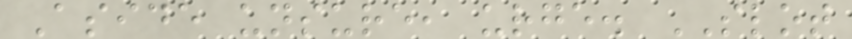Aside unsure, urge. SLOT
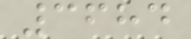3684
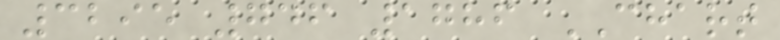3295 746 1786 CHART
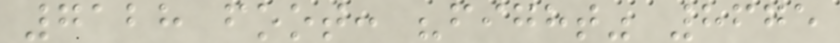7128 foot: "fight" 8675
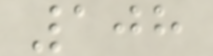108
